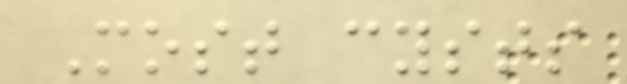Most cysts
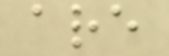are
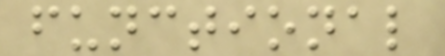functional
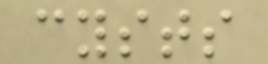cysts
